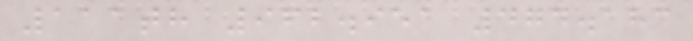111th 962.951 474.183
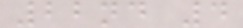22nd 4
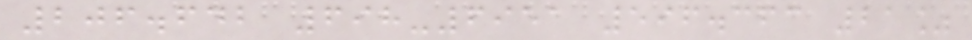206.642 698-6951 596.363 21%
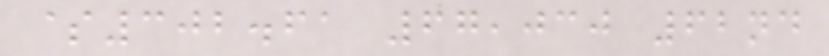$302.61 67,030 62nd
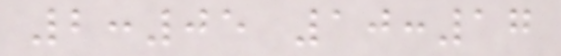2:05 10:17
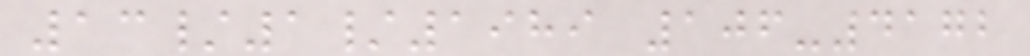13/1/1989 106-4172
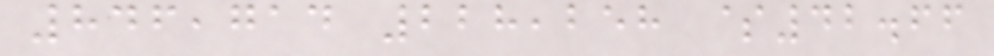846,714 228,258 $42.66
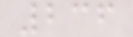236
